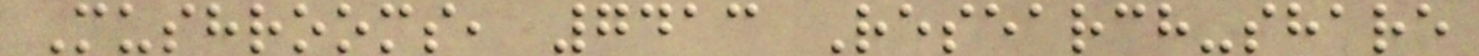Mushrooms, 7413 Research-share
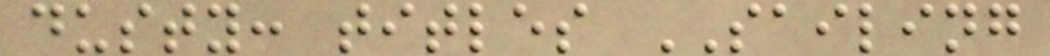dusty: titles SAILING
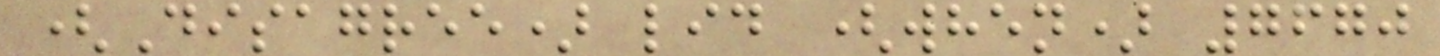(Disagree) lid (when) 7670
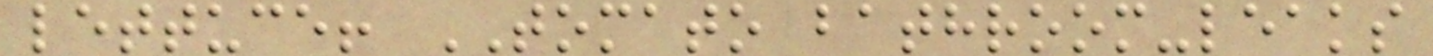lettuce! TOMATO bathroom-leaks
